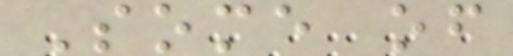Some of
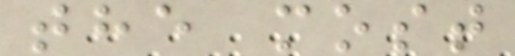the most
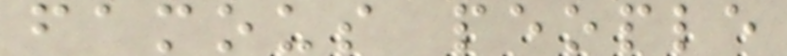famous people
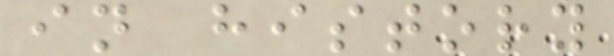in history
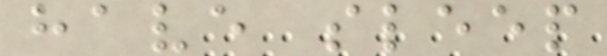have sleep
